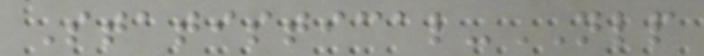Statistical-NLP
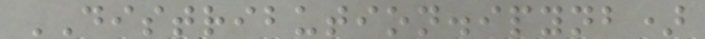DISTRIBUTION.ipynb)
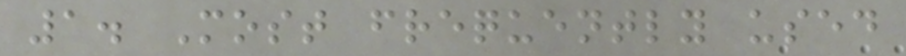1. Most frequently used
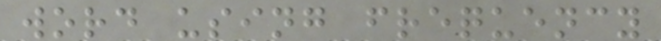word using frequency
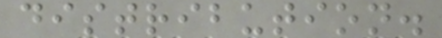distribution.
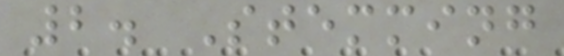2. Stemming
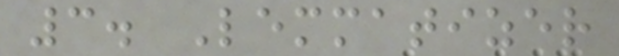3. Lemmatizer
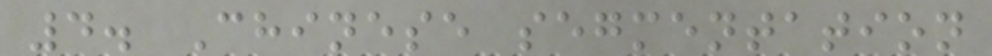4. Chinese segmentation
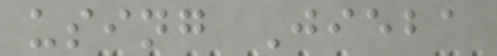using Jieba
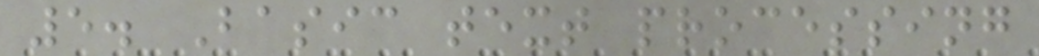5. Basic text processing
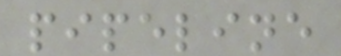pipeline
